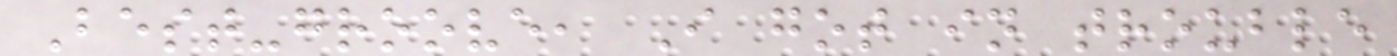Best-groove, I got in trouble
